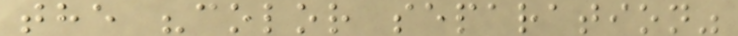the "color separation"
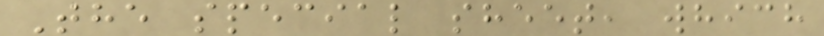The special sheet, which
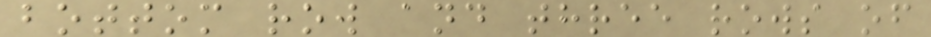bottom row and three rows of
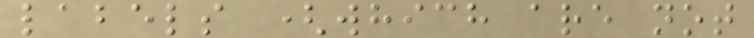labels (which are not
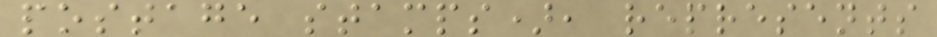postage stamps), represents
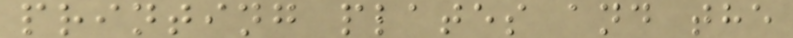printing plates and the
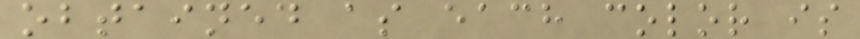obtained as each color is
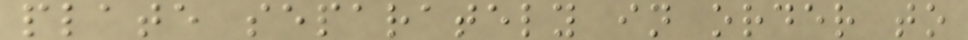plate separately in order to
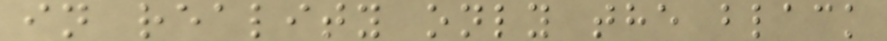in reality only the black
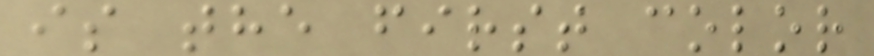is the first color
